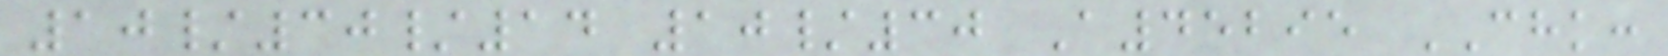10/30/14 10/30 A45295 CHK:
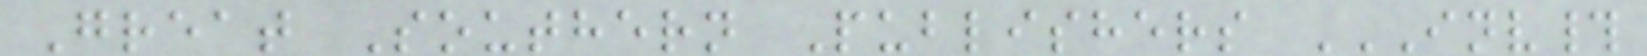Great Southern Publishers INV#
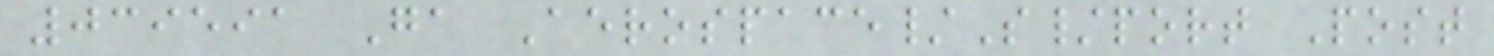039591 Ga Aerospace/S/port Post
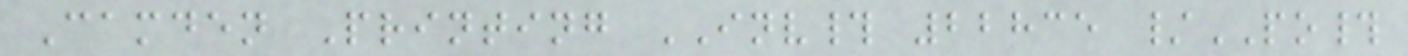Camden Printing INV# 22835 /PO#
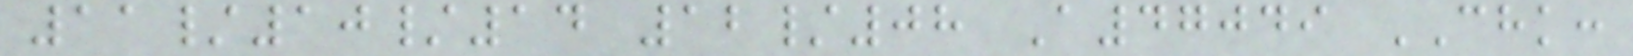11/10/14 12/08 A47049 CHK:
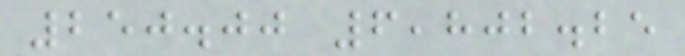250.00 6,802.25
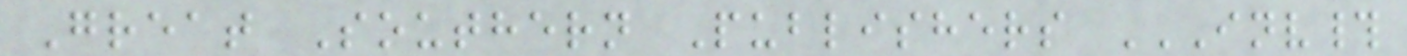Great Southern Publishers INV#
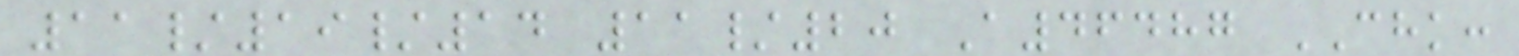11/19/14 11/20 A46487 CHK:
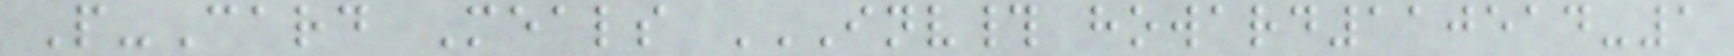P-Card Meals INV# HOWARD110514-1
